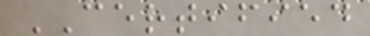CERTIFIED
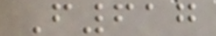F617
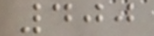400
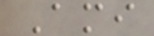Ami
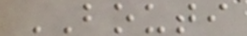BOUTI
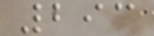293
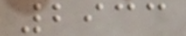2933
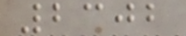2302
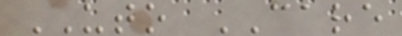UTO CARE
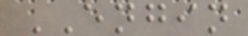ENGIN
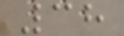38
